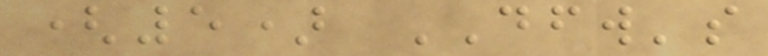(5) DFW's
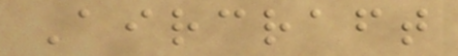Aircraft
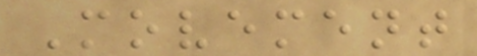Movement
